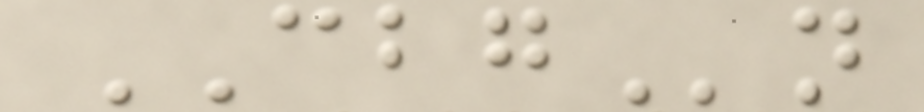CBGn
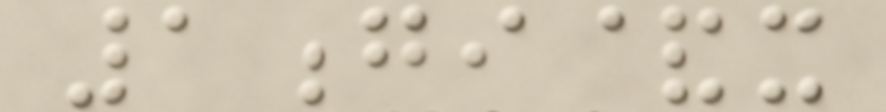1gi&x
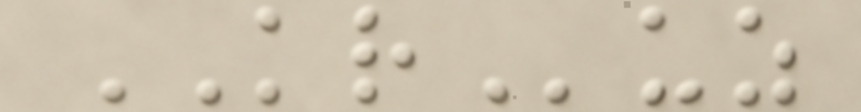KRuz
